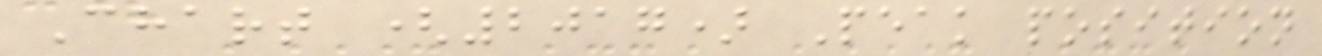Chart (2017) Peak position
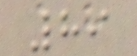89
